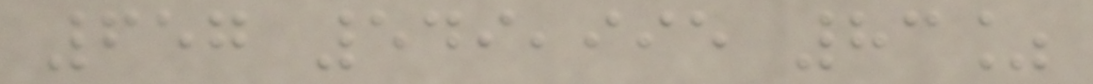657 549,995 83%
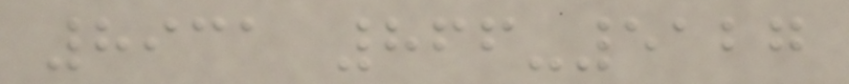8931 866-5127
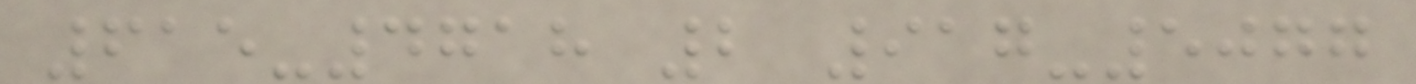615-4718 2 917-5077
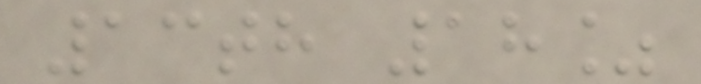13th 18%
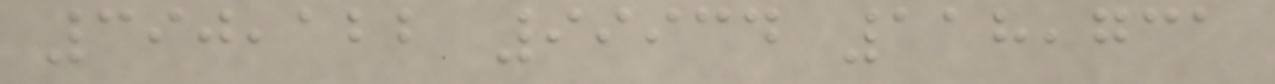390,122 99934 118,731
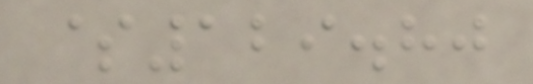$129.80
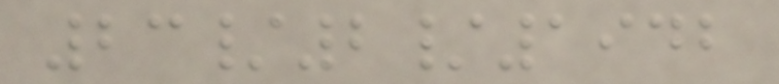23/2/1942
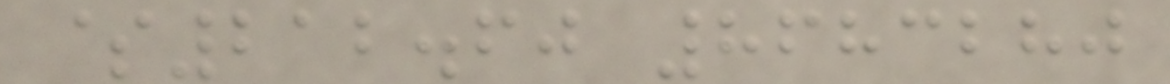$212.60 8683280
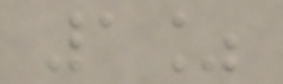1%
